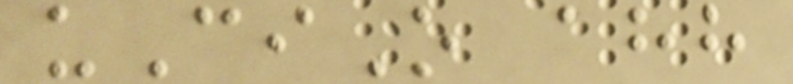uCiO ahh
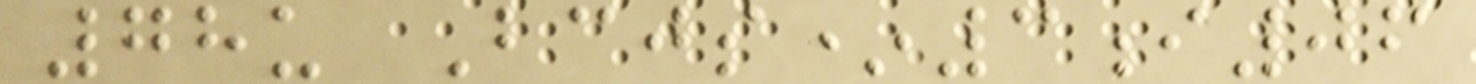78u Bcjs*3i06
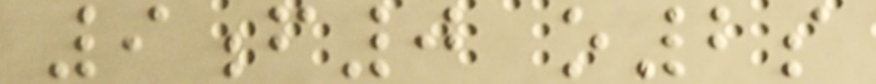9f0 o2s
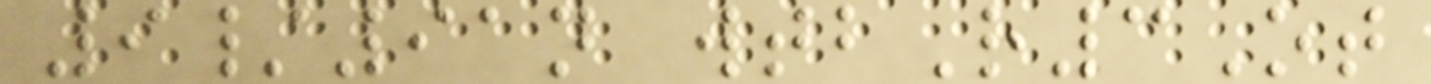9/91n wtbR3Ot
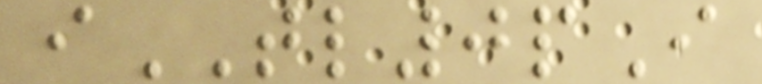iTL0pI
